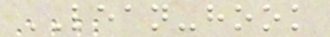LEAN-hook
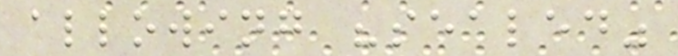allowing "sealed"
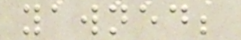yawned;
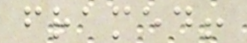framed!
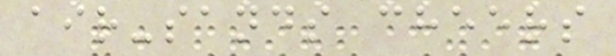air-sands cheers
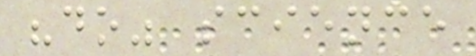"do" science
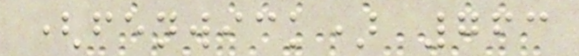(fenwick) 763
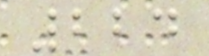224
